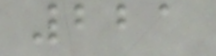221
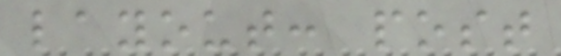layout: post
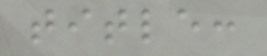title:
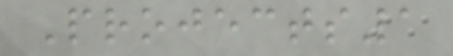Projects1
